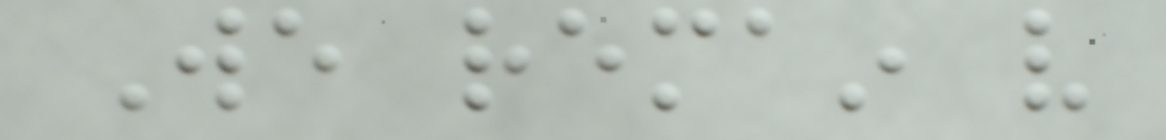We remain very
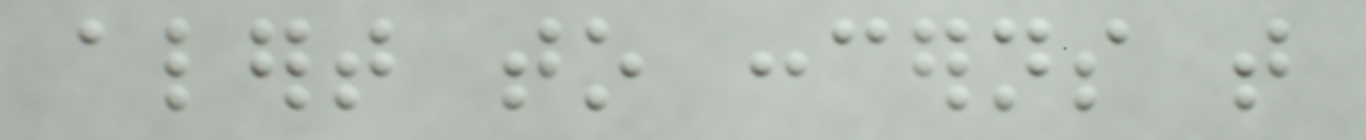alert to concerns that
